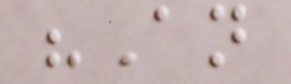"An
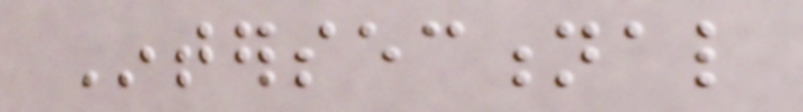Intersectional
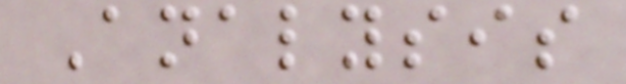Analysis
